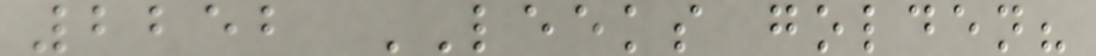2252 LEEKS golden?
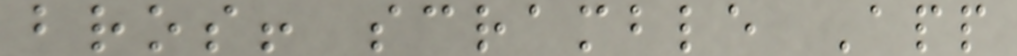bros! scramble App
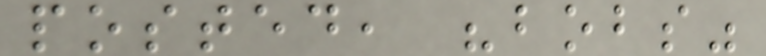posted, "bobs"
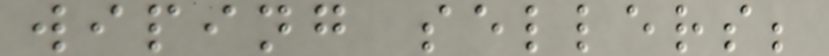wiping sellers;
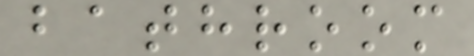bathroom
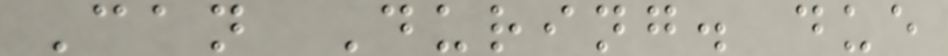Can During. due
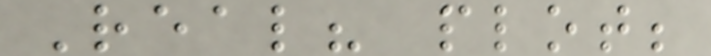Real? plot;
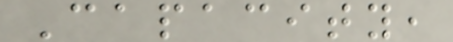Capacity,
